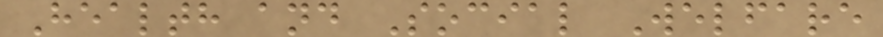Health and Social Welfare
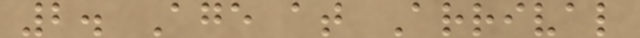2. Age at Arrival
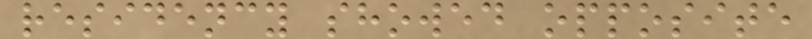residency showed opposite
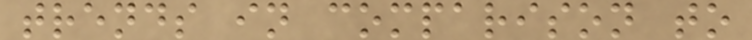trends in comparison to
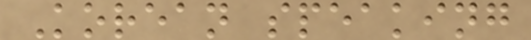Korean speaking
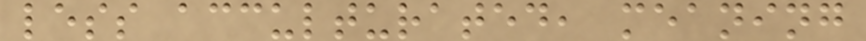less acculturated, meaning
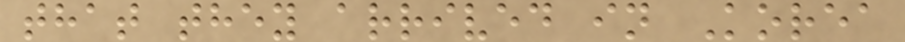that they arrived in Korea
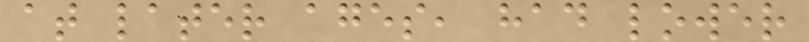at later ages, had lower
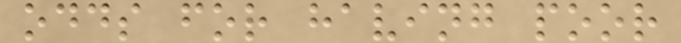odds for having poor
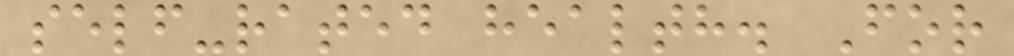self-rated health. For
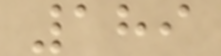189
